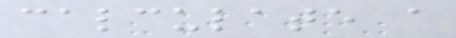calculate a
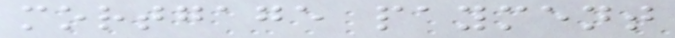mortgage payment
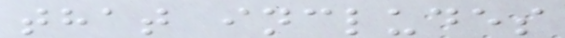that includes
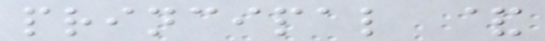principal &
